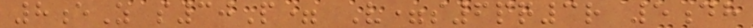8eZ s30P= V=s6pq3r 5dh
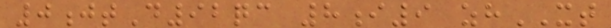0jtD92qc 8i9 zhXT
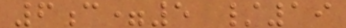6c=5 /19
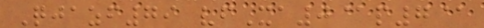Qjazf79 vfXa0@p7@
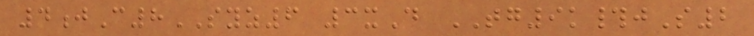4jC8SYZ6 3xD TG9k#jS2
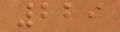229
